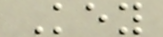Key
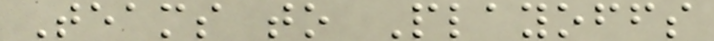Teams to Playoffs
